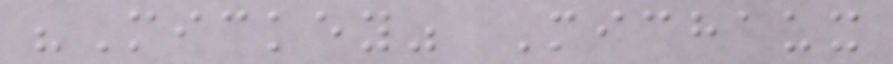"Mickey" Michaux
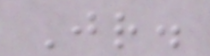Jr.
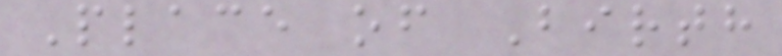Place of Birth
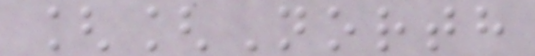[[North
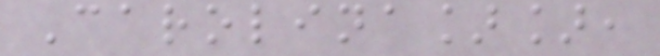Carolina]],
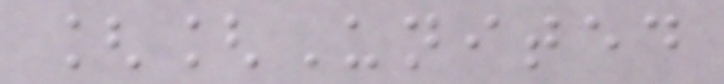[[United
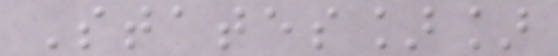States]]
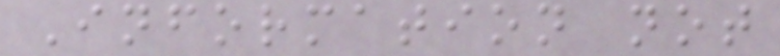Information not
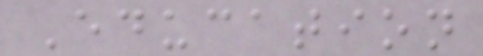Education
